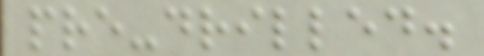pre-drilled.
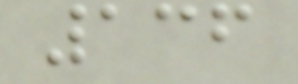136
